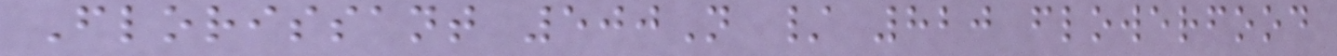Florissant 500N / 820 flowerfood
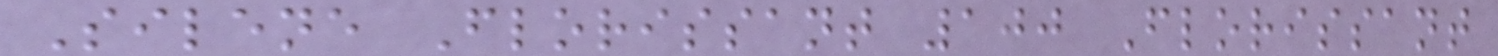Silene Florissant 100 Florissant
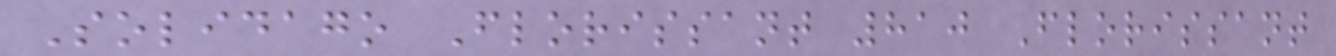Solidago Florissant 810 Florissant
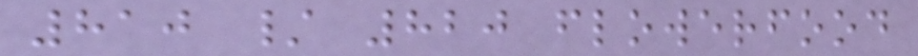810 / 820 flowerfood
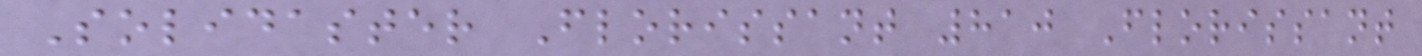Solidaster Florissant 810 Florissant
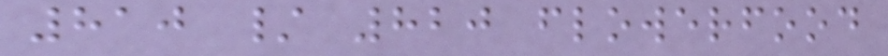810 / 820 flowerfood
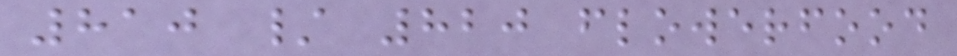810 / 820 flowerfood
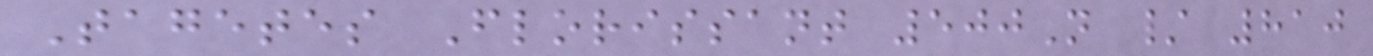Tagetes Florissant 500N / 810
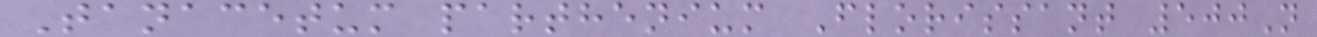Tanacetum parthenium Florissant 500N
